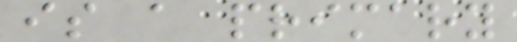is a primary
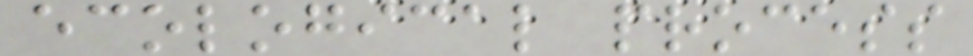ecological process
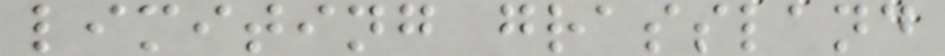limiting grassland
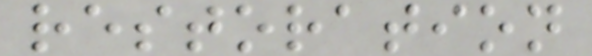restoration
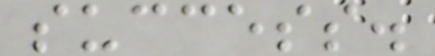success.
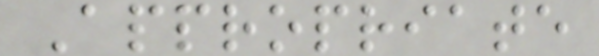Appropriate
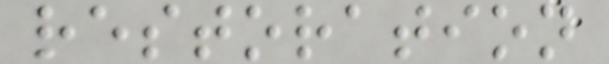restoration
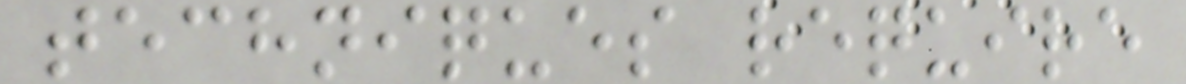techniques require
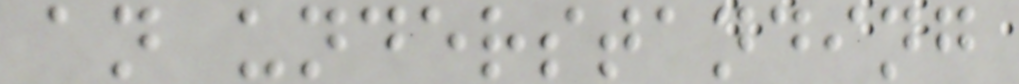an understanding
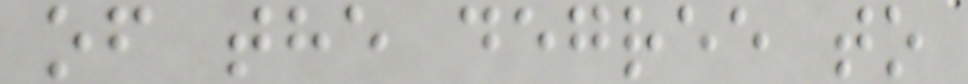of the degree to
